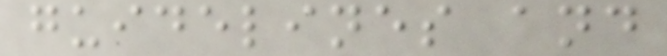guidelines and
